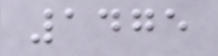1475
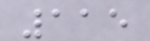115
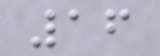16
